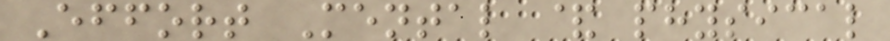Effort Mental & physical
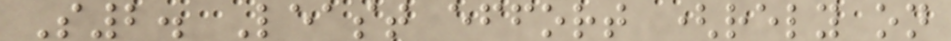S2. Least effort (rely on
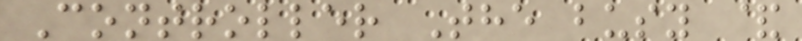Controller The busy &
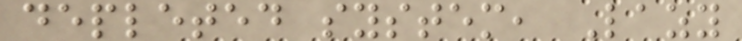depleted system, Lazy
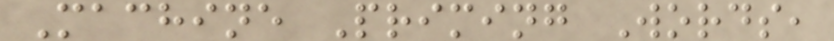Machine Priming Words,
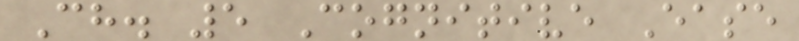Ch. 5 Cognitive Ease
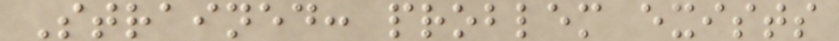Strained: problem exists
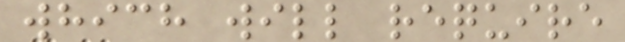which will require
